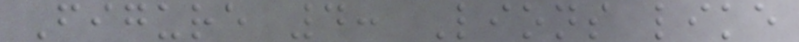Figure 4: Lions like
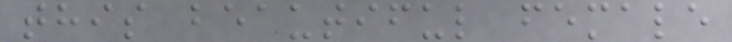this beautiful female
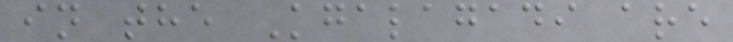in the Kgalagadi are
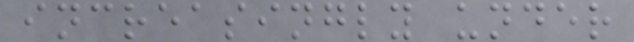increasingly under
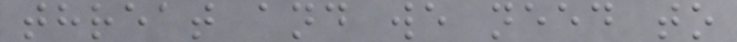threat and we need to
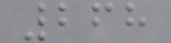268
